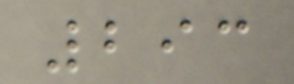293
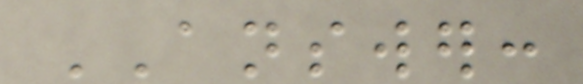ANSWER:
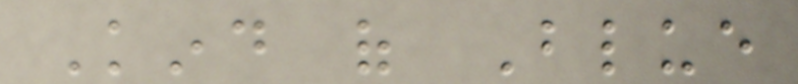Kind of Blue
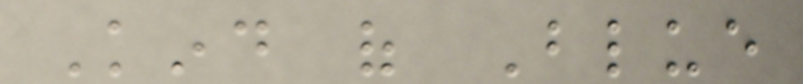Kind of Blue
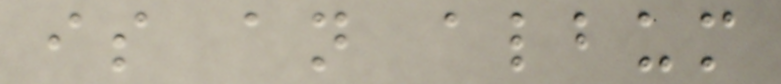is an album
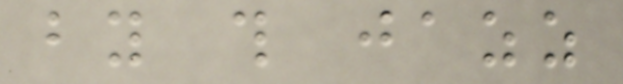by this jazz
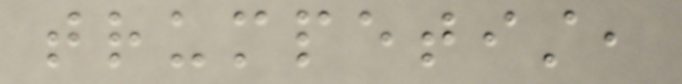trumpetist,
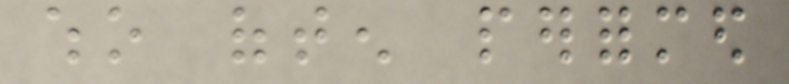who often performed
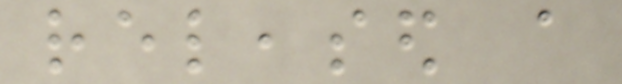released a
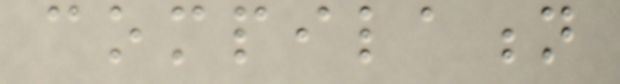compilation
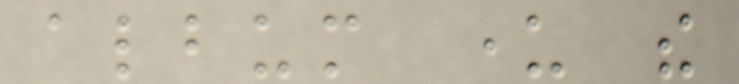album under the
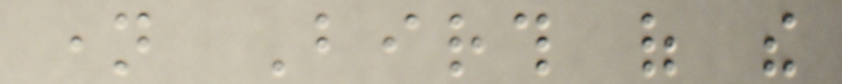name Birth of the
